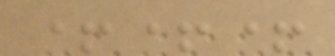+++
